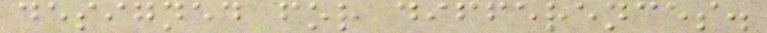designed for differences.
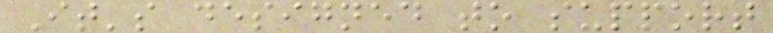It's designed to support
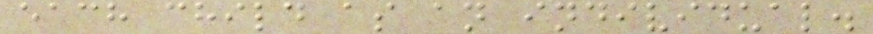each child as an individual.
